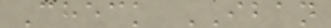Check IBAN
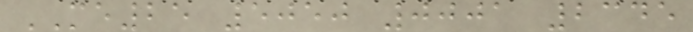ME25 5050 0001 2345
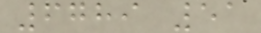6789 51
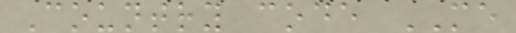Country code ME
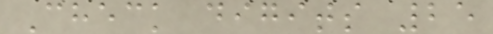Check digits 25
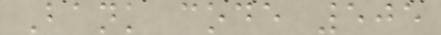Bank code 505
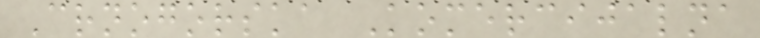Crnogorska Komercijalna
